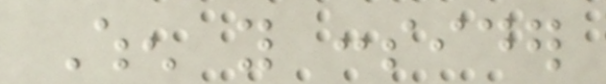When you consider
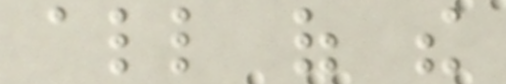all of the
